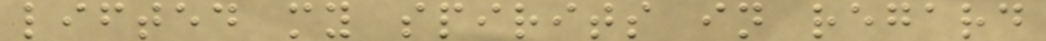lifted my spirits in regard
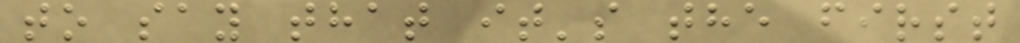to say that it's the first
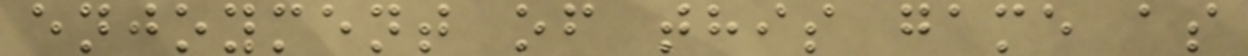enjoyment of this game as
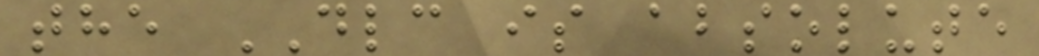the DLC is absolute
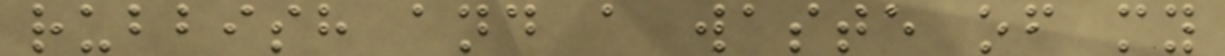rubbish and a waste of my
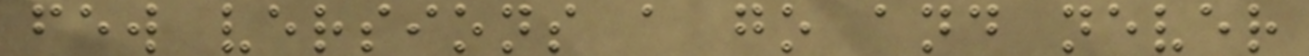few versions a go and never
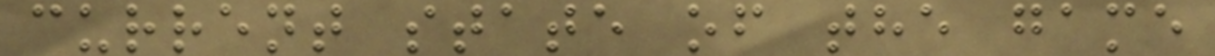current state of the game
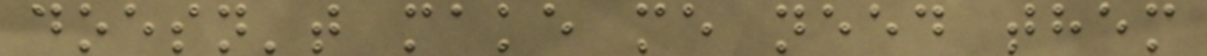doesn't make me need them
